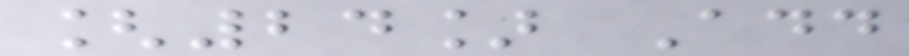[24] Add
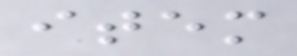item
